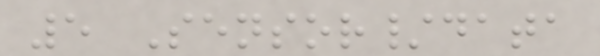5 Sensor/data
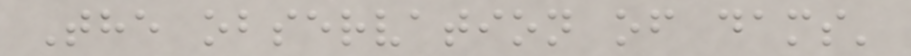The observation of dams'
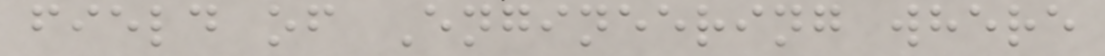field of Engineering where
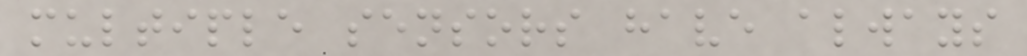multiple sensors have always
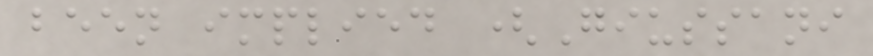been implied (Giussani
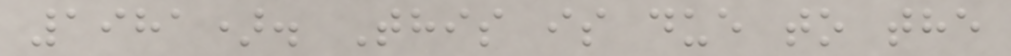1981). This is due to the
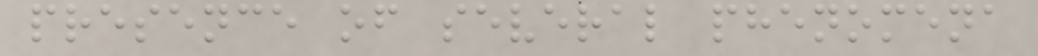presence of several phenomena
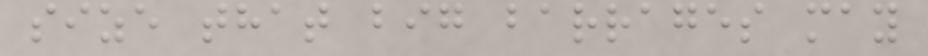size that big barrages may
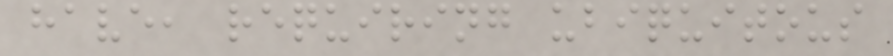have, requiring ubiquitous
